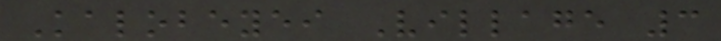Kalobeyei Village 3
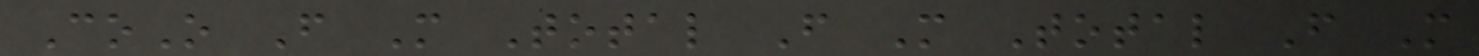CoO F M Total F M Total F M
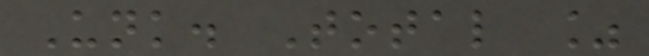Unk. Total %
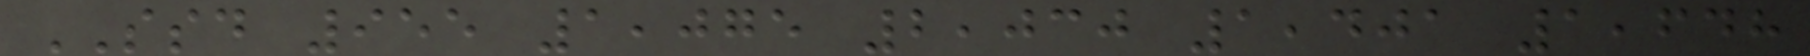SSD 955 1,075 2,030 1,401 1,648
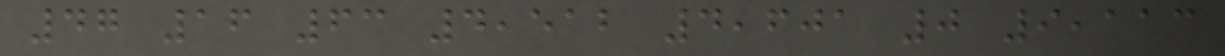47 16 63 4,512 4,601 0 9,113
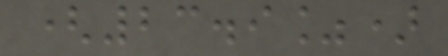(23.9%)
